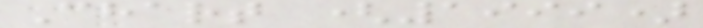Chart (1999)
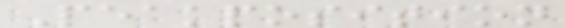Peakposition
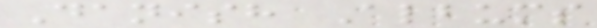Danish Albums
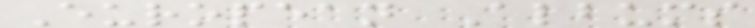European Albums
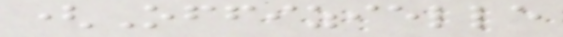(Offizielle
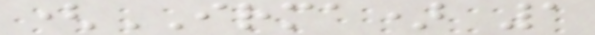(IRMA) 1
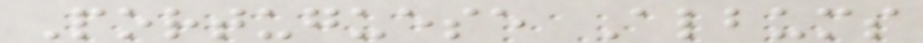Portuguese Albums
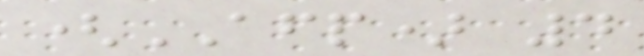(AFP) 4
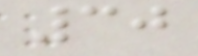30
